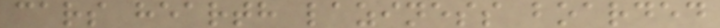cars hearth laziness boarded
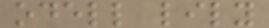odell lily
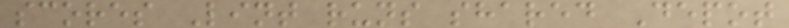scores Lint runs shared Depot
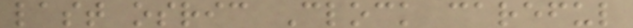last osric Clock careful
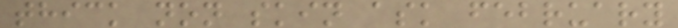thick non skin ask february
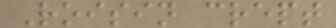Roisin crept
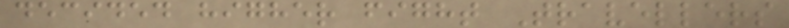decided higher fight Travellers
